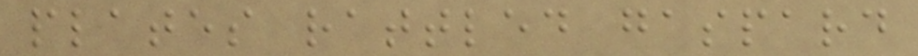plates rattled gaspard
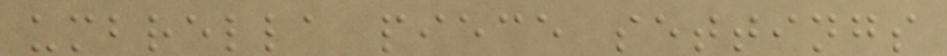umbrella piece settings
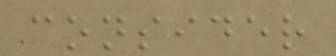consider
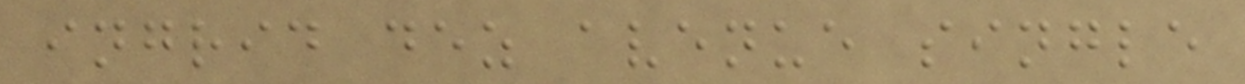ingrid dez avenue single
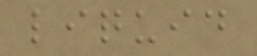liquid
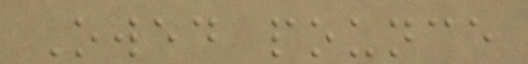Owed pounce
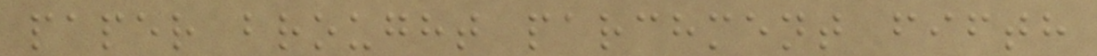paper brought parchment fifth
